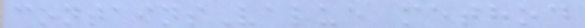containsValue method
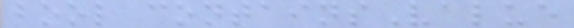bool containsValue
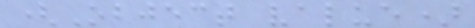(Object value)
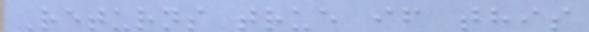Returns true if this
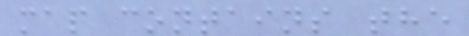map contains the
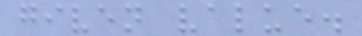given value.
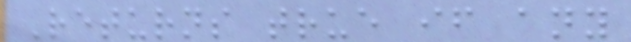Returns true if any
